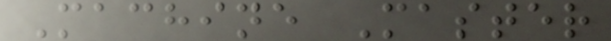Machine Master
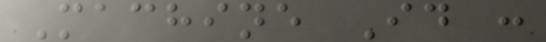Machine Id :
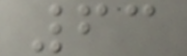63
